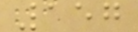157
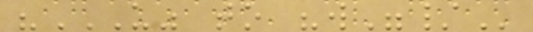"U" TO "W"/
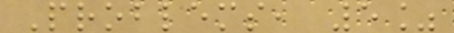Problems, 5%
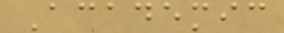Academic
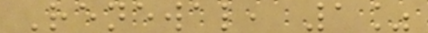Renewal, 1%
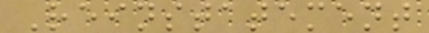Reinstatement
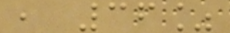, 36%
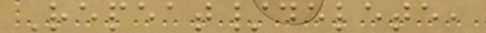Repeat/delete,
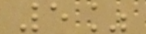5%
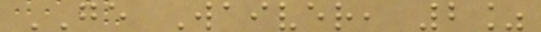GE Waiver, 2%
